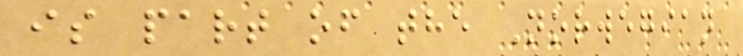is part of the Norwegian
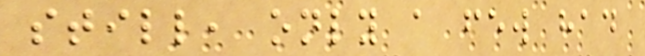still, only a few had
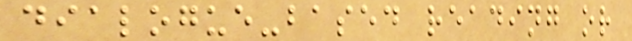dialogue-based reading or
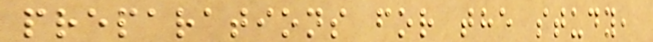preparations for the study,
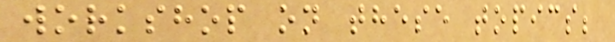workshop on these topics;
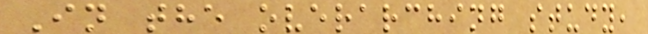In the overarching study,
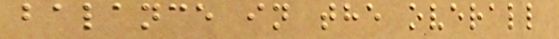balance in the overall
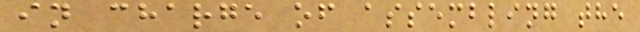in charge of assembling the
